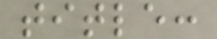title:
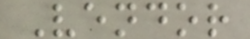Vendor
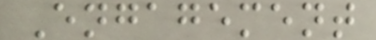Engagement
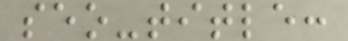seo-title:
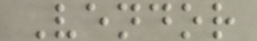Vendor
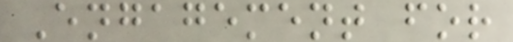Engagement for
